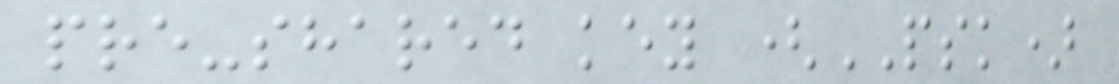pre-shared key (PSK)
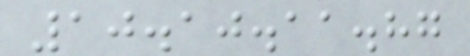10.10.11.87
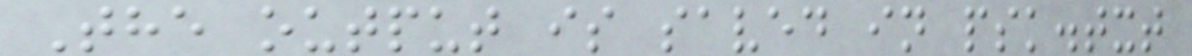The output is saved in psk.txt
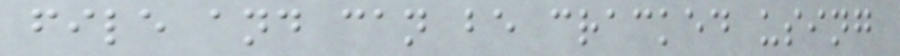file and can be cracked using
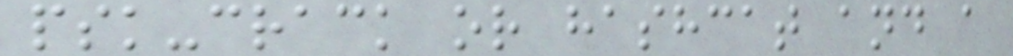psk-crack or hashcat and a
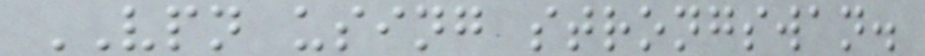VPN using strongswan.
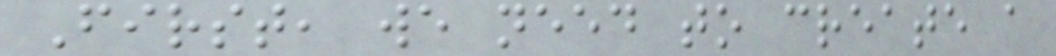First, we need to create a
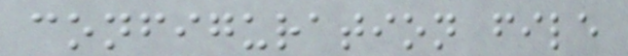configuration file
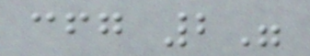cfg 2"
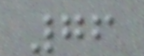76
